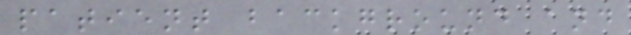patient background and
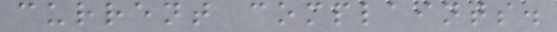current complaints.
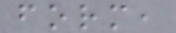form,
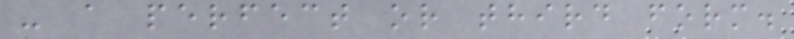- a perfect or third form.
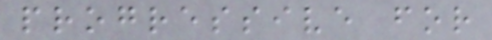progressive for
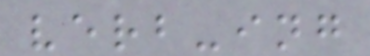verb-ing
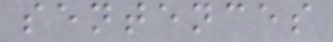sentences
